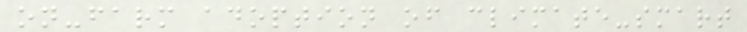on-farm adoption of climate-smart
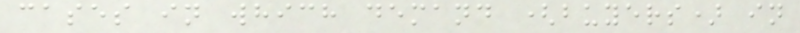cases in which demand (buyers) in
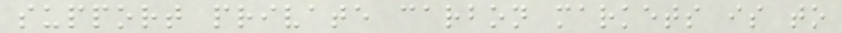support private carbon markets is to
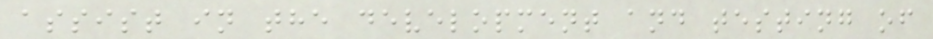assist in the development and testing of
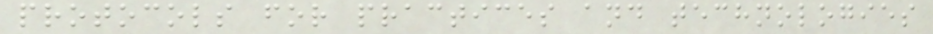protocols for practices and technologies
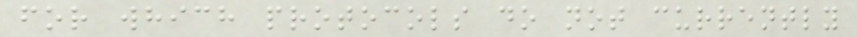for which protocols do not currently
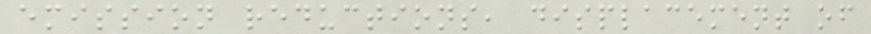emission reductions, displacement of
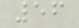56
